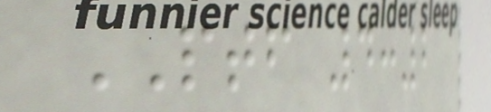PTF 4:2
